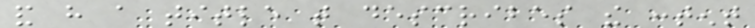and have a title that describes the content
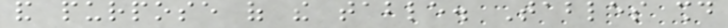and purpose of the table. Tables should
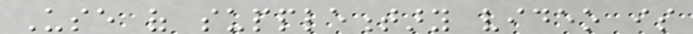Use of supplementary video is
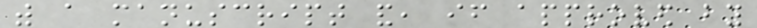with a manuscript and, if approved by
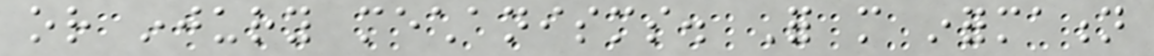or injury mechanisms. For more information
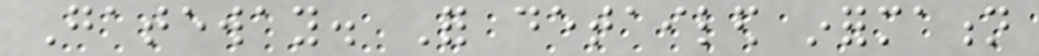Gateway. For detailed information
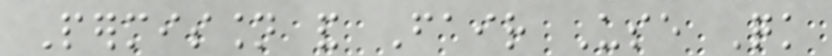Permission and Fair Use Quick
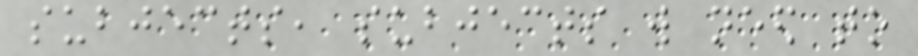subjects, subjects will need to
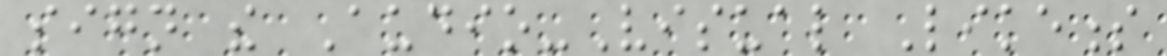sign the Audio-Visual Likeness
